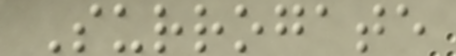Surrogate
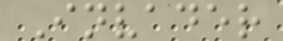Invader
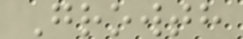Growth
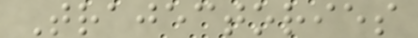Trajectories
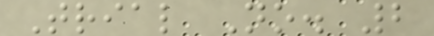Trial No. 2
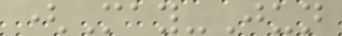(May-Jun
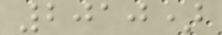2010)
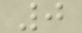0
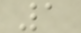1
